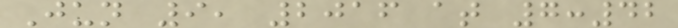Jun 9, 2016 at 7:42
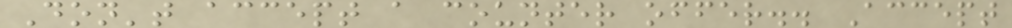Don't accept a counter offer.. Accept
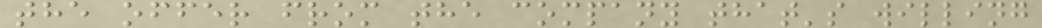the offer from the company that's willing
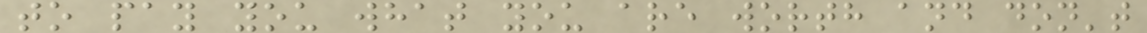to pay you what you are worth and don't
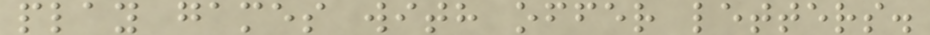play games with offer letters.
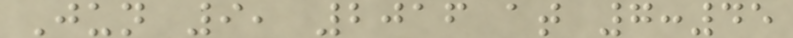Jun 9, 2016 at 7:45
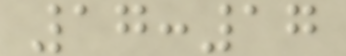17:17
